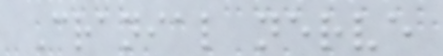Cranial nerve
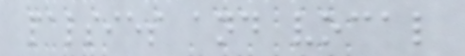palsies and vocal
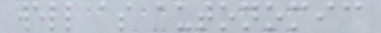well as autonomic
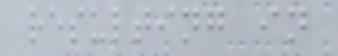resulting in
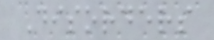Disorders
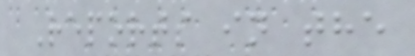Reports in the
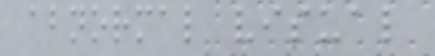abnormal visual
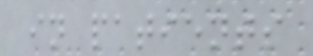in patients
